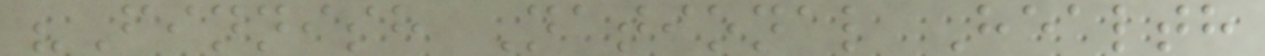"Finnish National Health
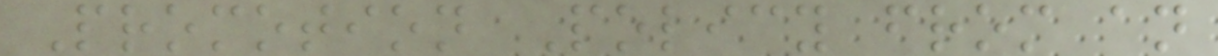Promotion Policy from an
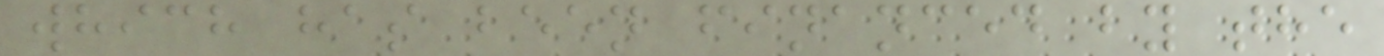which has been financed by the
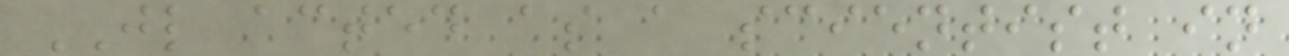JL acted as a scientist in
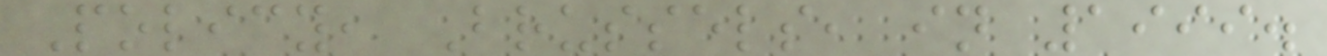Policy, Brussels, in 1999.
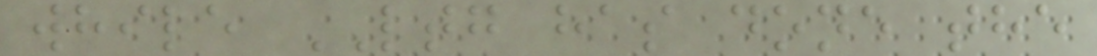while LTG has done the
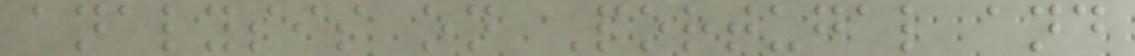analysis on Portugal and
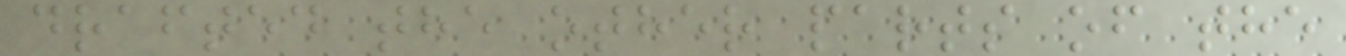drafted the other parts of the
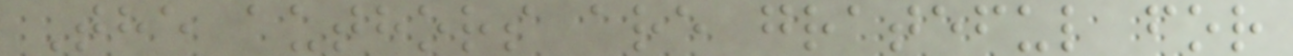The authors are grateful for
